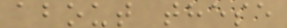about these
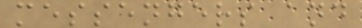messengers and
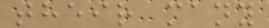their many
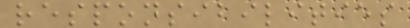responsibilities
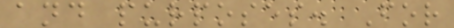and purposes. For
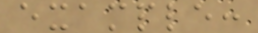example:
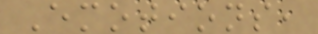Emotions,
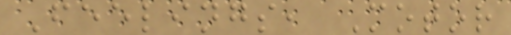Feelings, Motor
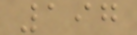197
